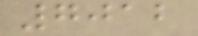7012
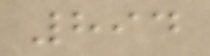894
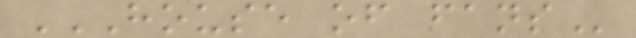HOUSE OF FANS
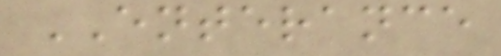ENTERANCE
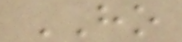HO
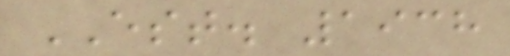EST. 1938
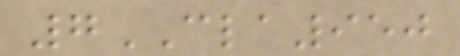7CLA950
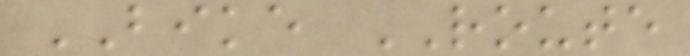BIKE ROUTE
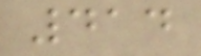414
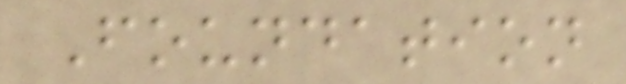Foundation
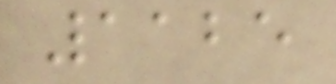1125
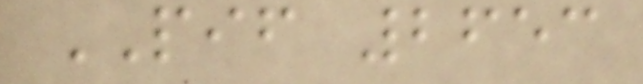PIF 2653
